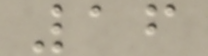16
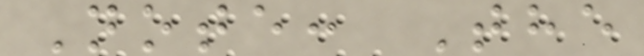Note: The
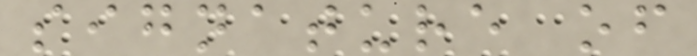signature of
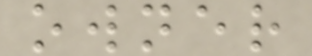owner
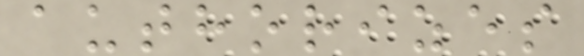authorizes
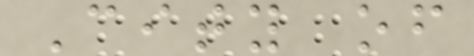City of
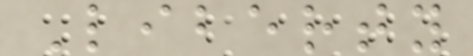Liberty
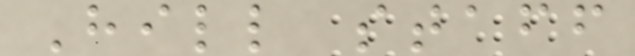Hill staff
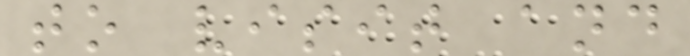to visit and
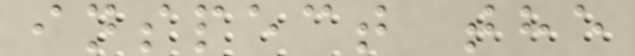inspect the
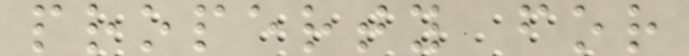property for
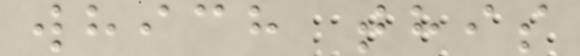which this
